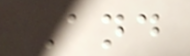And
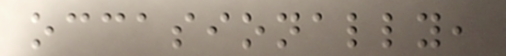occasionally,
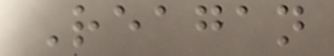Reagan
